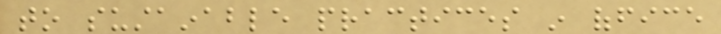to sustainable practices in office
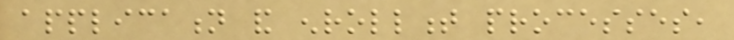application and enrollment processes,
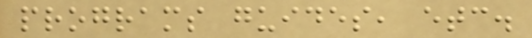programs guides, etc.
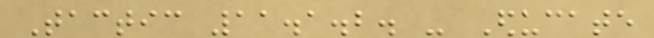Tactic 11.1.2. - Educate
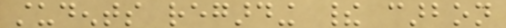students regarding their carbon
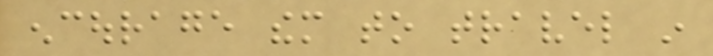encourage them to travel in
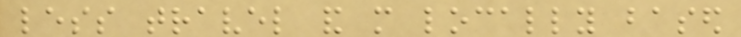less travel and more locally based
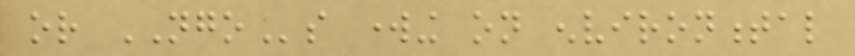or NGOs working on environmental
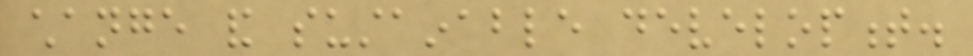change and sustainable development.
